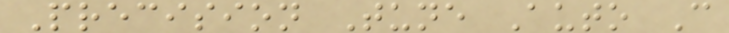Precision Tune Auto C
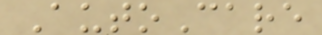AutoCare
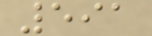591
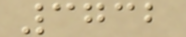3732
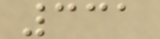331
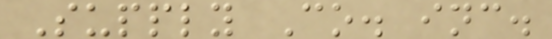Supply Co. inc.
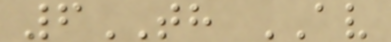6TH AV
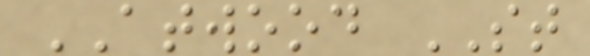ATWOOD ST
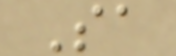Sa
